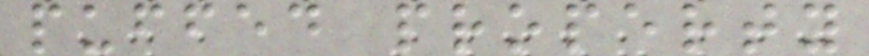puffed property
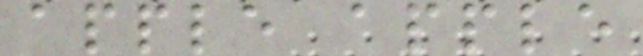apple apple
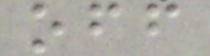off
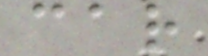car
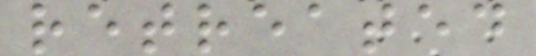retreated
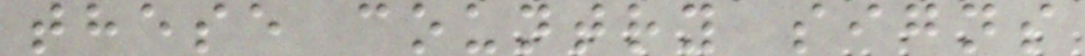these country signs
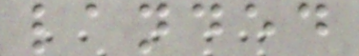landed
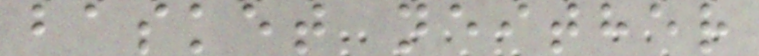basket neither
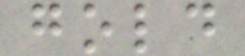gold
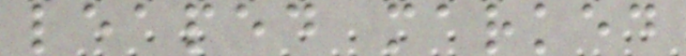leaped marked
